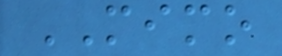MIMO
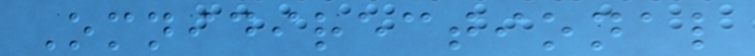Omnidirectional
